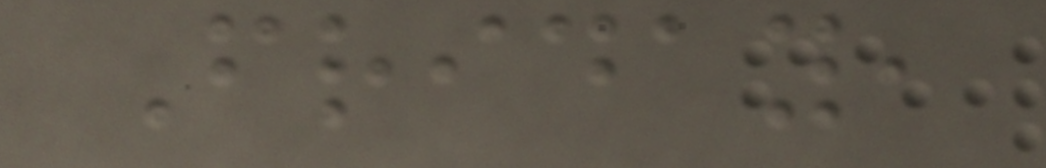Friday,
